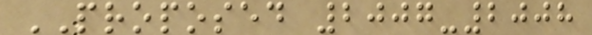PROPOSED 2007-2008
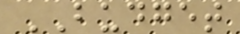BUDGET
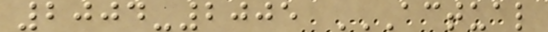2004-2005 ACTUAL
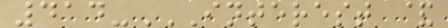414-INTEREST &
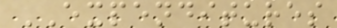EXPENDITURES
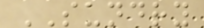SUNDRY
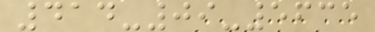414-09-5635
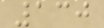130
